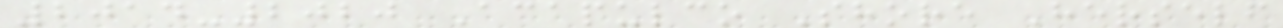2014-2020 Acapulco Shore Herself
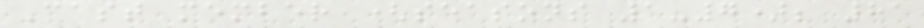Cast member (seasons 1-7); 81
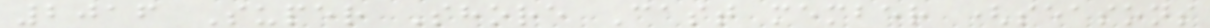2016 Super Shore Cast member (seasons
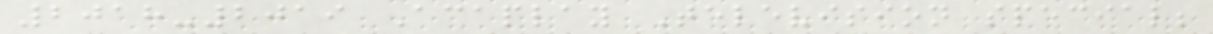2018-2019 Acaplay Television special;
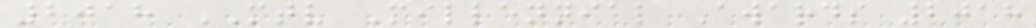2018 MTV Millennial Awards 2018
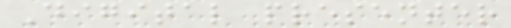Digital presenter
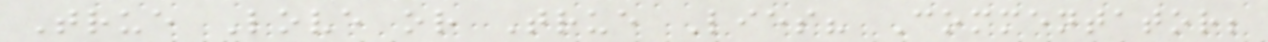True Love or True Lies? Commentator;
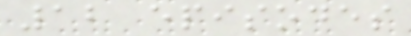12 episodes
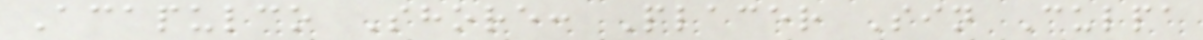Acapulco Shore: Placer Sin Culpa
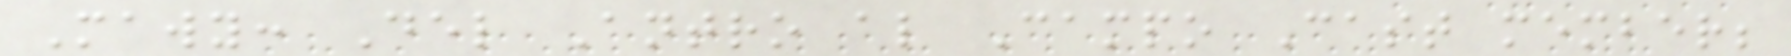Mawy: Del Antro al Campo Cast member;
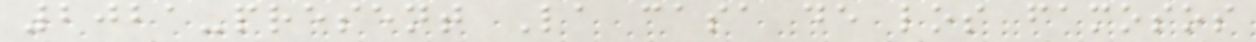2021-present La casa de los famosos
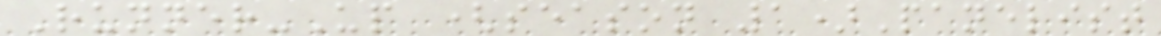Runner-Up (season 1)Panelist
